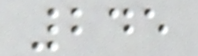245
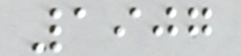1907
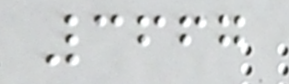3667
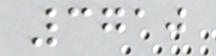3710
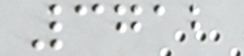3712
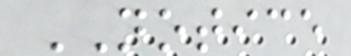NOTICE
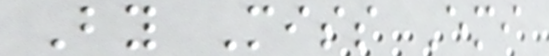By Miss Emi
